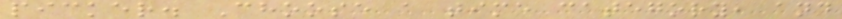picker. Choose a time category, and
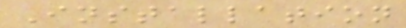Installation
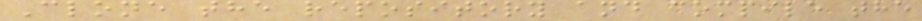Clone the repository and compile the
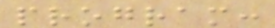program:
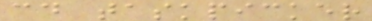cd taskpicker
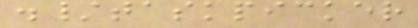./taskpicker
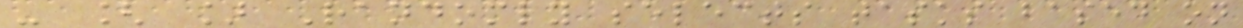- [ ] Randomly selects tasks based on
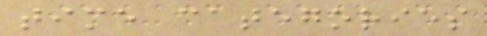time categories
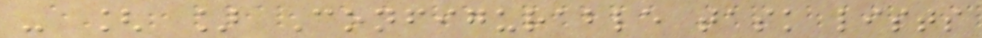- [ ] Configurable task lists
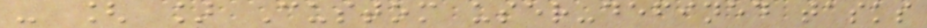- [ ] Custom user-defined tasks
